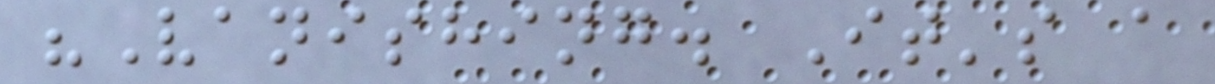"Vanishing. It's a
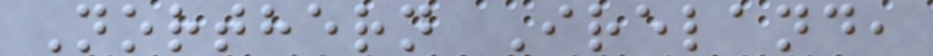Northern Ireland,
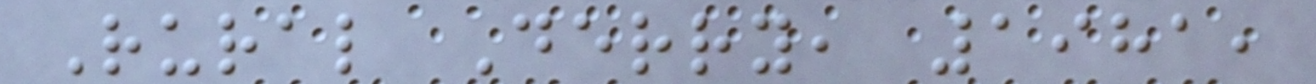Rural Derry, 1981,
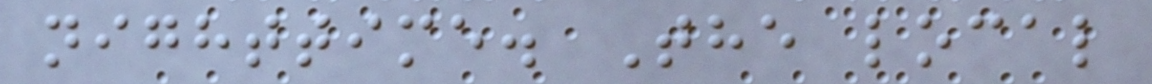nighttime. The local
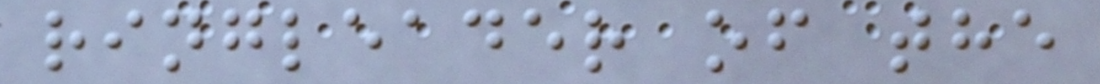ringleader of the
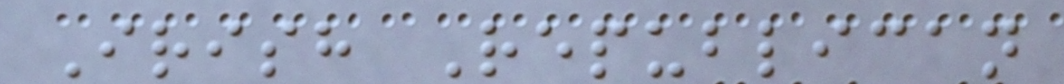Irish Republican
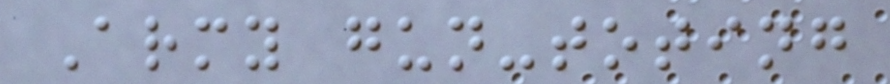Army gun-toting
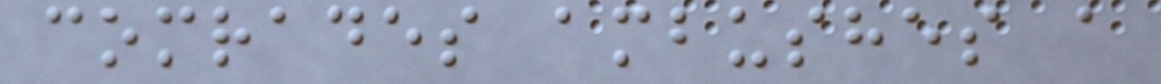comrades ambushes a
